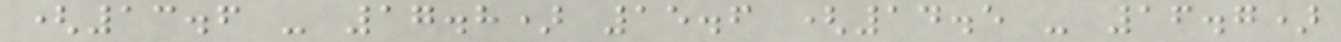(13.6 - 17.8) 15.6 (14.5 - 16.7)
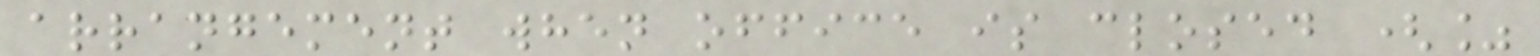arrangement when office is closed (%
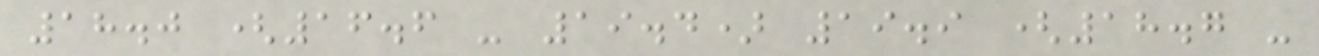18.0 (16.6 - 19.4) 19.9 (18.7 -
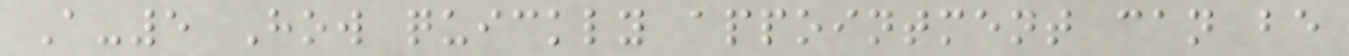A-5 How quickly appointment can be
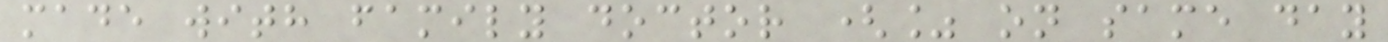made with family doctor (% on same day
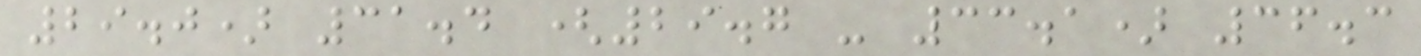29.0) 31.4 (29.7 - 33.1) 36.3
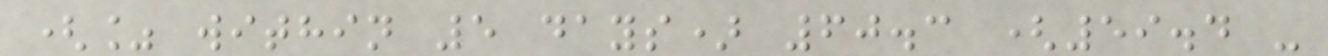(% within 5 days) 60.3 (59.4 -
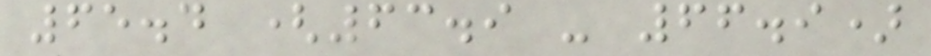65.4 (63.9 - 66.9)
